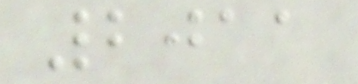2011
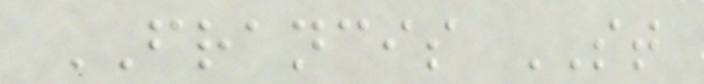FRANCIS ST
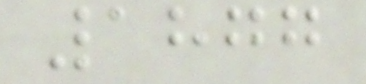1877
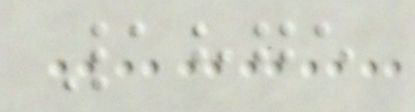1875
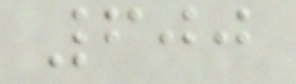600
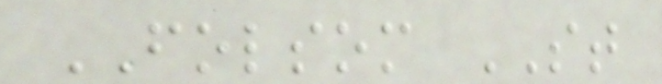FOLSOM ST
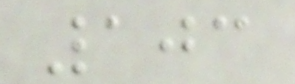103
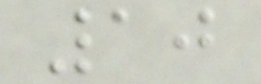10
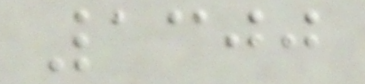1300
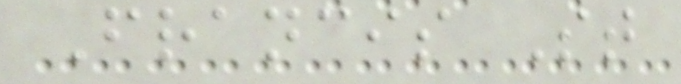Francis St
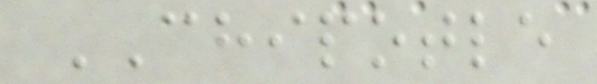CHIPOTLE
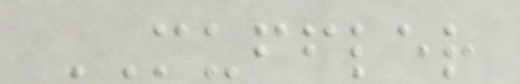MUFFLER
